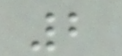2
